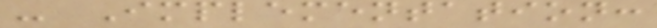- Implementation:
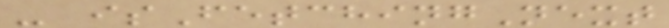- isFetchingNext
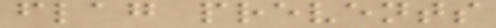flag prevents
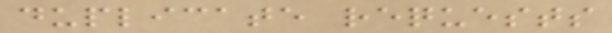duplicate requests
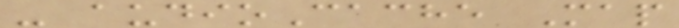- audioCache Map
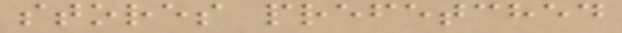stores prefetched
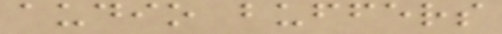audio buffers
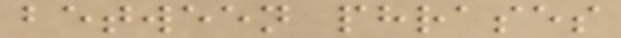between phrases
